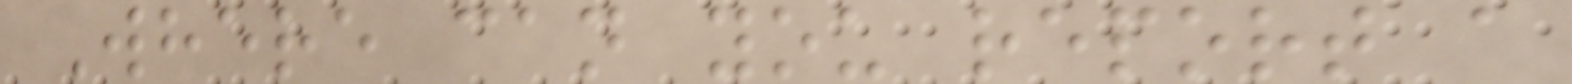Where can you report a
